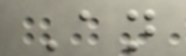An
